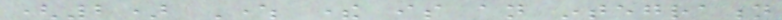(2) Where there is an integration
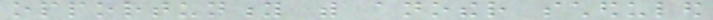opportunity with another scheduled
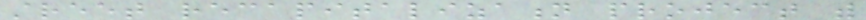street recapitalization project with
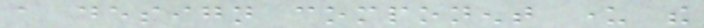a design component under the
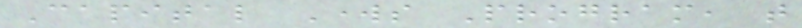Capital Works Program, that
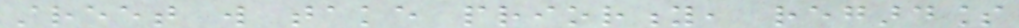street will take priority, regardless
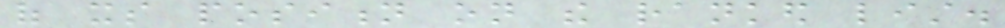of its position on the ranked list.
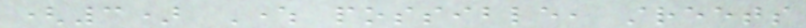(3) Where possible, streets
